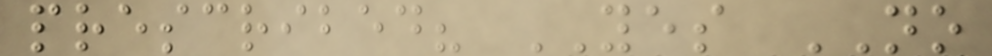prescribed? YES NO
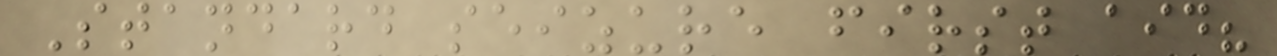Standard seizure first aid?
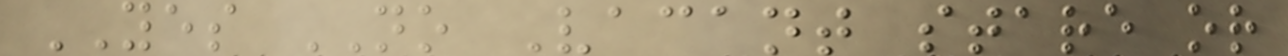YES NO Vacant stare or
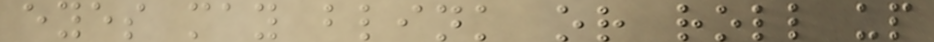eyes may blink or roll up
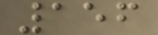156
